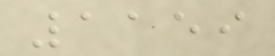1159
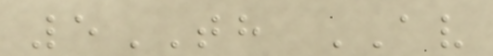5TH AV
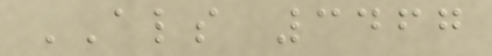ALS 3467
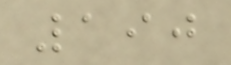190
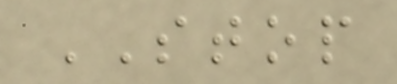STOP
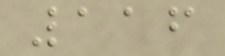116
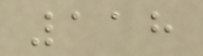118
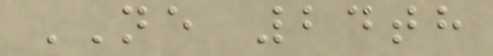NE 24th
